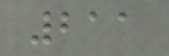211
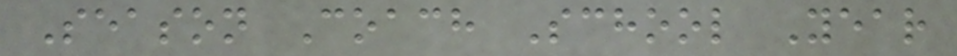Season Coach School Year
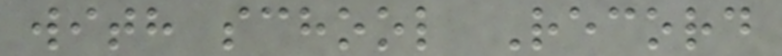with school Record
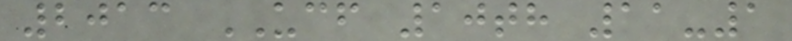2013 UCF 10th 11-1
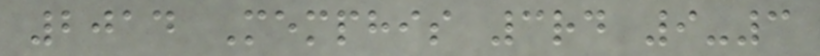2014 Memphis 3rd 9-3
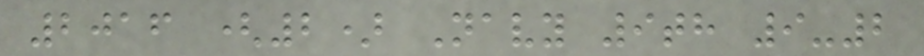2016 (2) Navy 9th 9-2
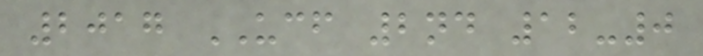2017 UCF 2nd 12-0
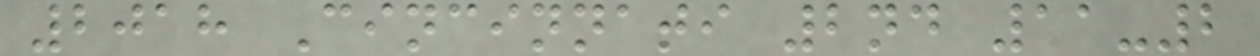2018 Cincinnati 2nd 11-2
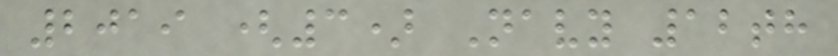2019 (3) Navy 12th
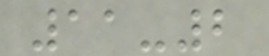11-2
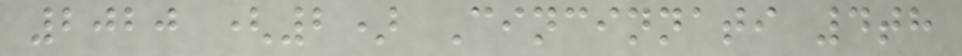2020 (2) Cincinnati 4th
